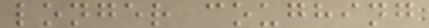longer coughing
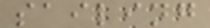sailing
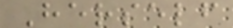Herself
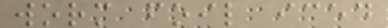worm foil iced
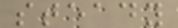steady
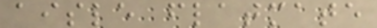aisle flatmate
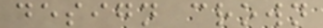design crown
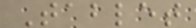Tablet
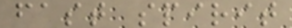fast spirit
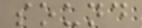sound
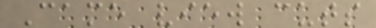Came view cuts
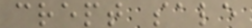crept sale
